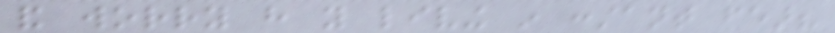and worry have you living in constant fear?
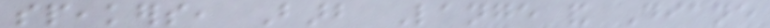speakers, Barb Lange and Diane
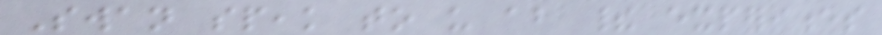Swan speak to us about their experiences
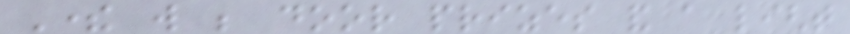There will be door prizes and a light
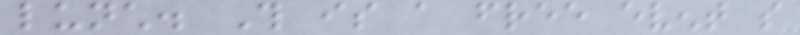lunch. This is a free event so
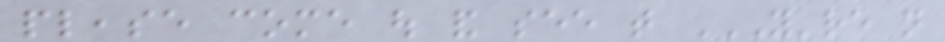please come out and see that YOU'RE NOT
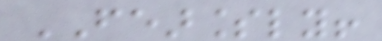FEARLESSLY!
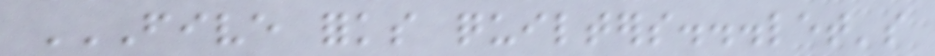FIVE FORKS QUILTERS...LET'S
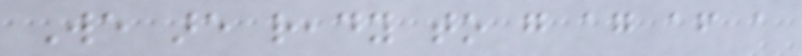We are ready to go again after a
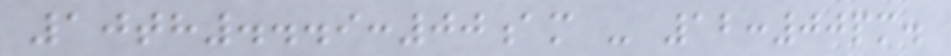10th...9:00am - 12:00pm.
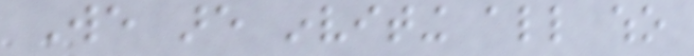We are inviting all who
